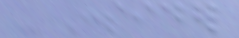- Consider
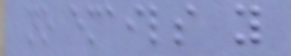no emails you
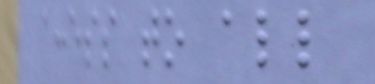access to all
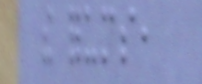the forums,
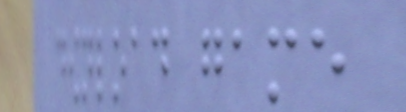download game
